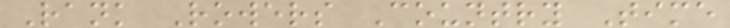Rank Rowers Country Time
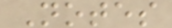Notes
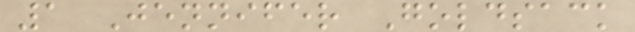1 Jennifer Goldsack
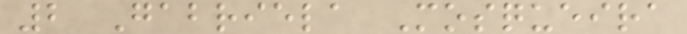2 Gabriela Mosqueira
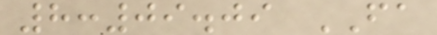8:09.09 FA
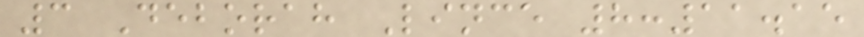3 Deborah Lince 8:11.15
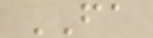FA
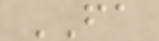FA
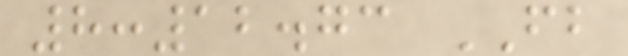8:12.73 FB
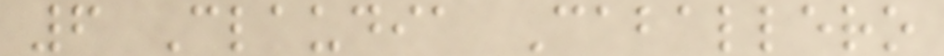6 Claudia Caballero
